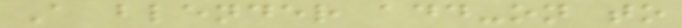A blender add-on to
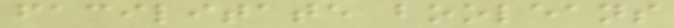facilitate booleans
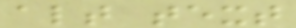alt text
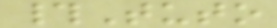#Tuto
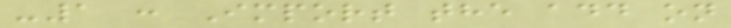-1 : Import the add on
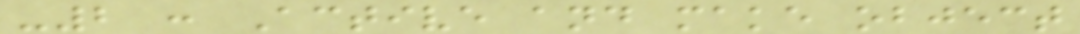-2 : Active and make object
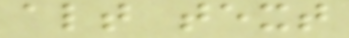alt text
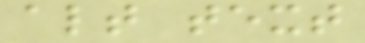alt text
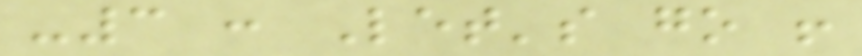-3 : Let's go !
